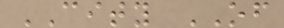CITY OF
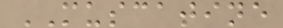MUSCATINE
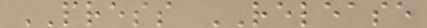PRESS RELEASE
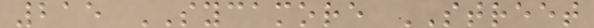215 SYCAMORE STREET
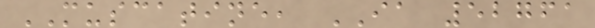MUSCATINE, IA 52761
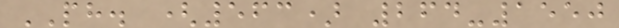PH. (563) 264-1550
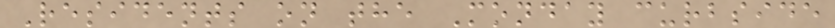Residents on the Monday curbside
